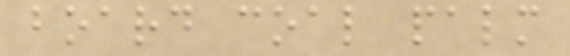board coal palm
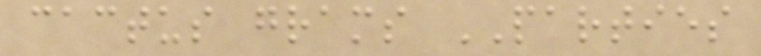cactus grams PARTIES
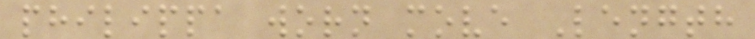philippa worn move Length
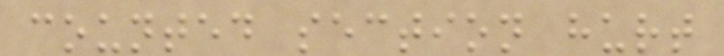counted section hurt
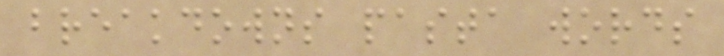breakdowns pasta words
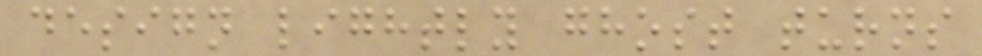design lightly ghost turns
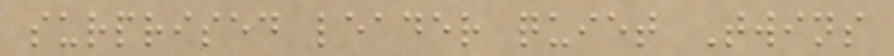surprised leader quiet Twins
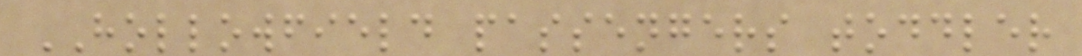HOLLOWFIELD passengers toddler
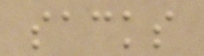sacks
